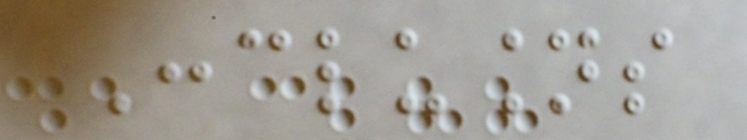Conclusions
